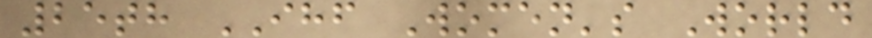25th IHF Women's World
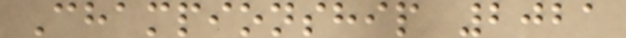Championship 2021
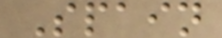Spain
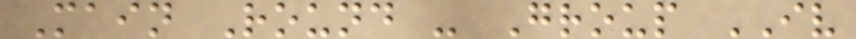Main Round - Group IV
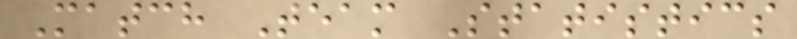Match Team Statistics
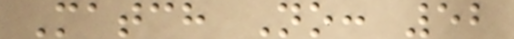Match No: 52
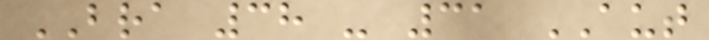BRA 38 - 31 AUT
